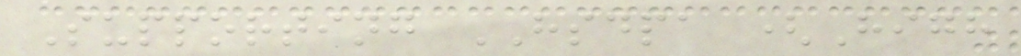Supporting HSDPA (High
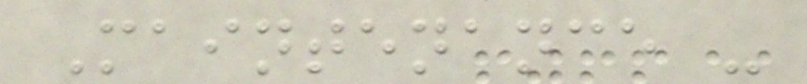Maintenance -
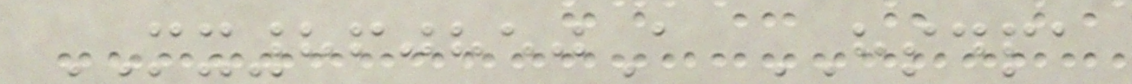MX860850A HSDPA
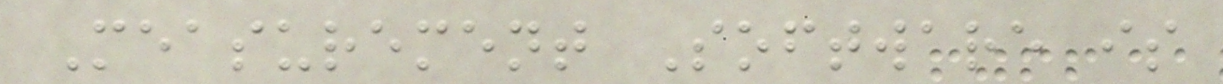Measurement Software is
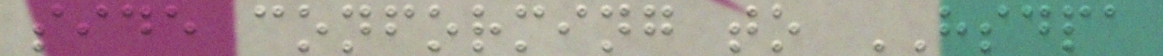side conforming to HSDPA
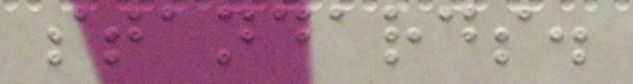standards.
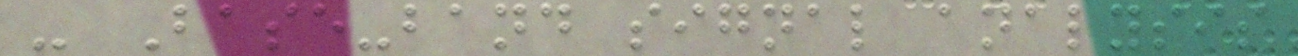- Base-band signal analysis
